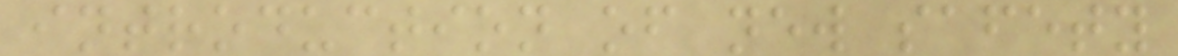introduction of new safety
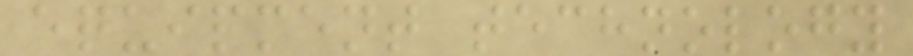equipment technology
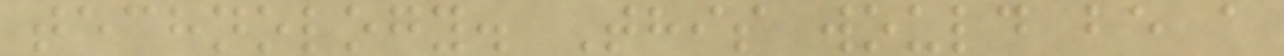technology. This would be a
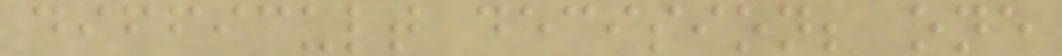difficult decision; one
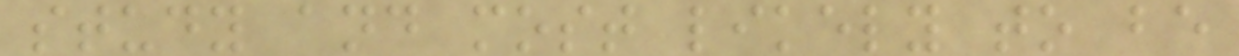study and most likely to be
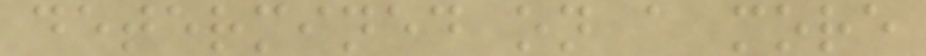determined on a more
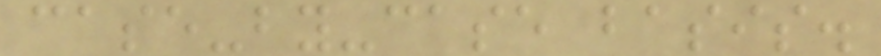case-by-case basis.
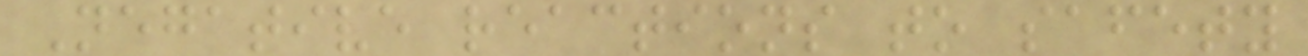Negative reactions to safety
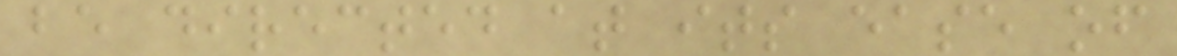be directed at its ease of
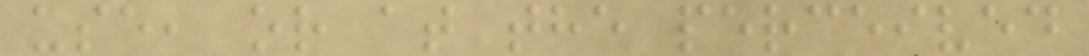use, or at the perceived
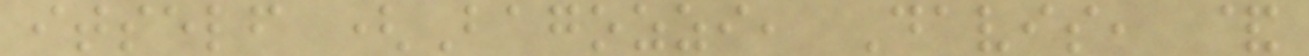itself (Bagozzi, Davis, &
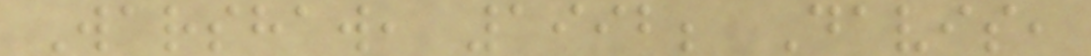Warshaw, 1992; Davis,
